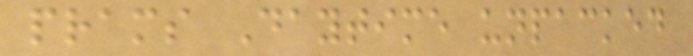prams Daytime unpacked
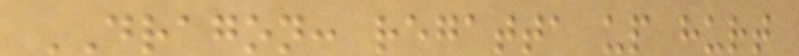DRAGON: regatta up hurt
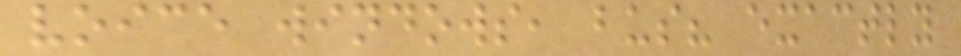voice windows, bus? exactly
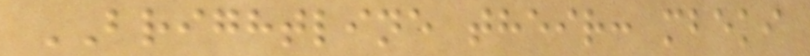BRIGHTLINE their: mbeki
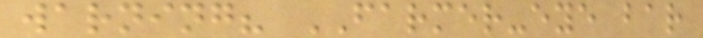warning? FARMER-eye bar
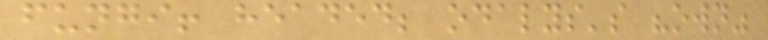fungi! headed; odalys's "own"
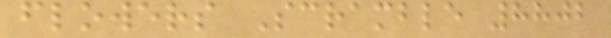flowers Scramble 8802
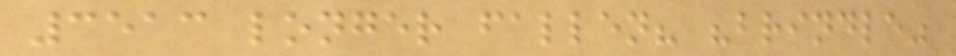3513 longer fallen? "brindle"
